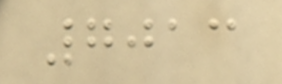7013
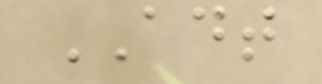ADT
